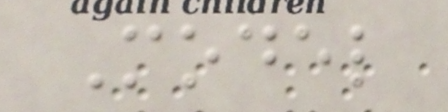Model
